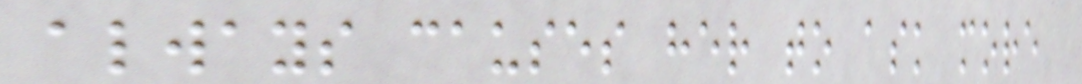always causes her to ask more
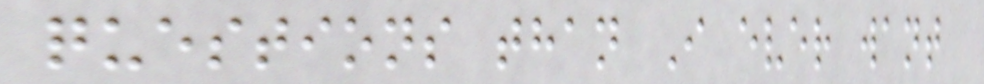questions than I ever want
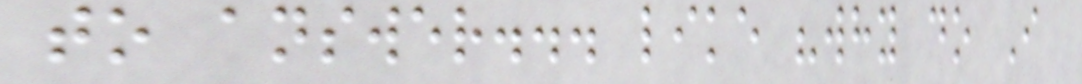to answer... like "why do I
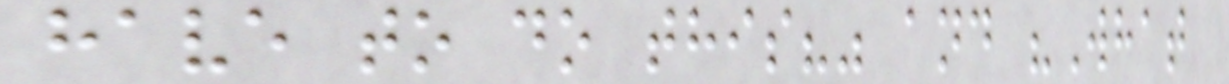have to do this?" and "What
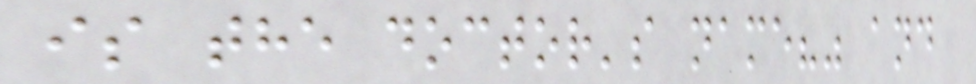is the doctor's name?" and
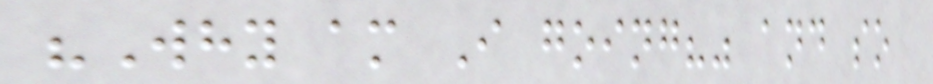"Why am I going?" and so
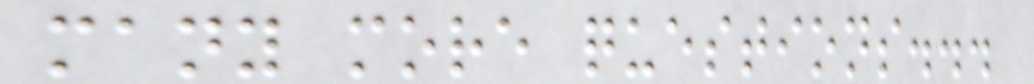many more questions...
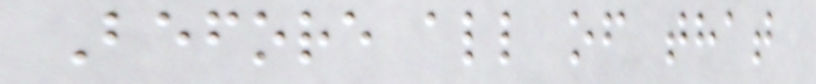Before all of that
